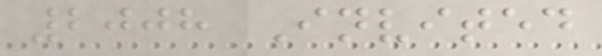2008 Invited
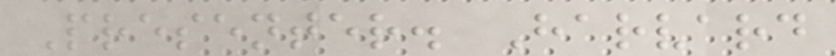Presenter. Harvard
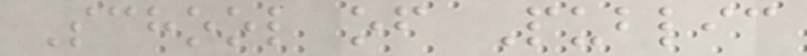School of Public
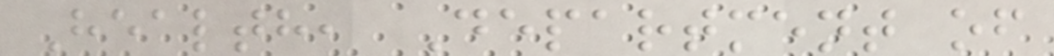Health, Department of
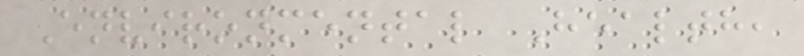Environmental Health,
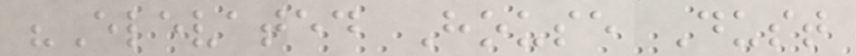"Elevated House Dust
